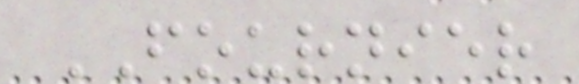FOURNIER
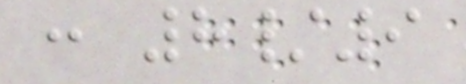: 8/9
